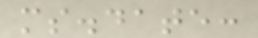ms.date:
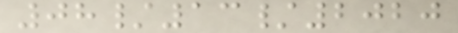08/13/2020
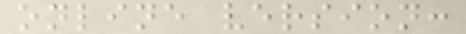online version:
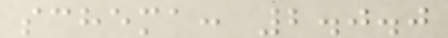schema: 2.0.0
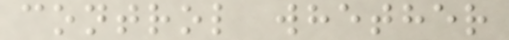control whether
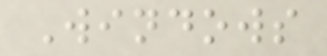Windows
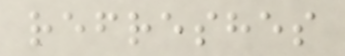refreshes
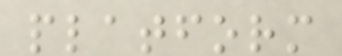platform
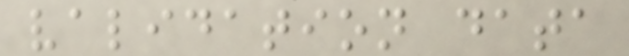validation data
